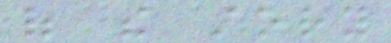of the story
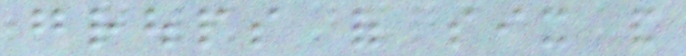groups of six and
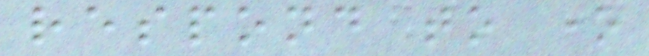respond to one
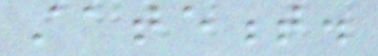statement.
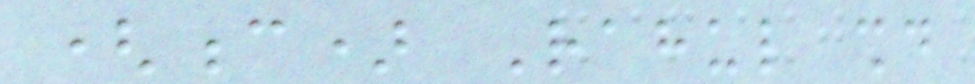(c) Rahul should
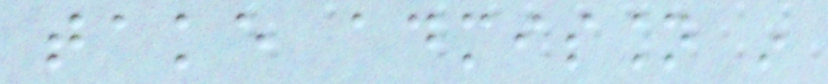take admission in
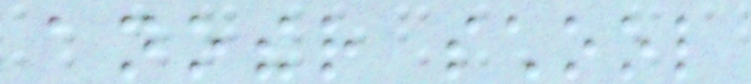another school
